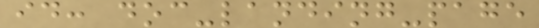id: doc-landing-page
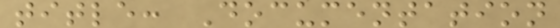title: Documentation
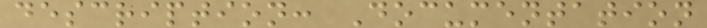description: Documentation
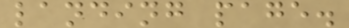landing page.
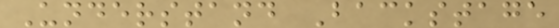Understand Backstage
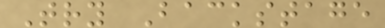Try Backstage
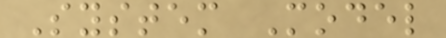System Model
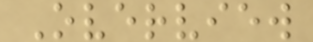Overview
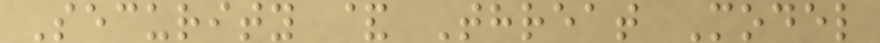Security & Threat Model
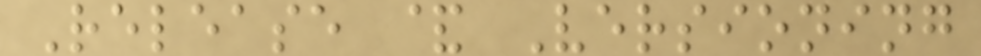Release & Versioning
